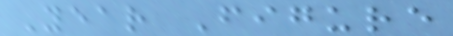Year Figure
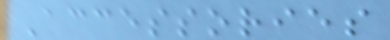Accessories
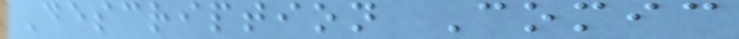Description Comic
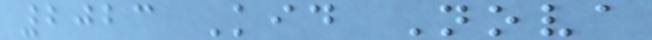2023 Kid Nova
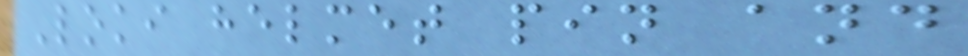Loki helmet pin and
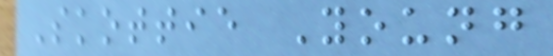Skottie Young
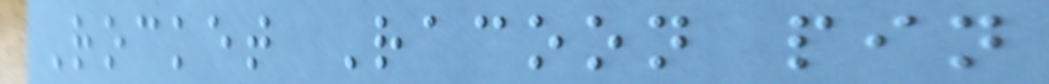Rocket Racoon pin
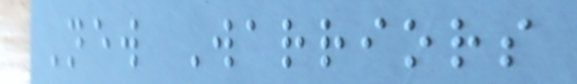New Warriors
